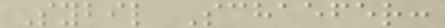Sybil Schaefer:
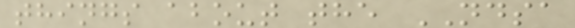things about the NDSA
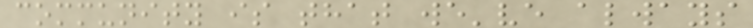community is that we've always
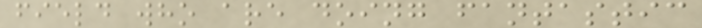field who are doing fantastic
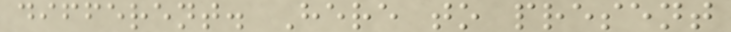different. Here to present
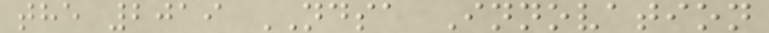the 2019 NDSA Innovation
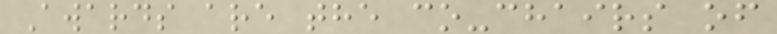Awards are the co-chairs of
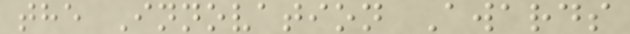the Innovation Awards
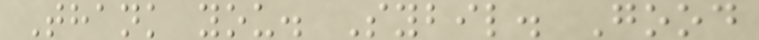Thank you. Sybil. Good
